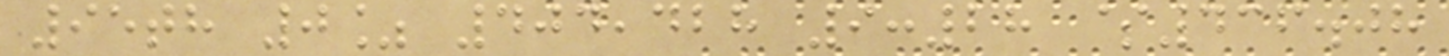95th 0% 404,428 9:28 $436.08
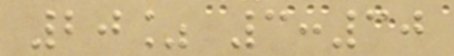20% 3:30
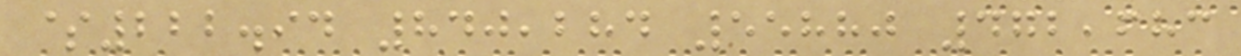$222.94 840,284 55880 472,683
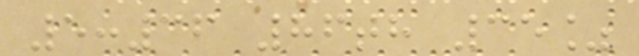5:36 86th 35%
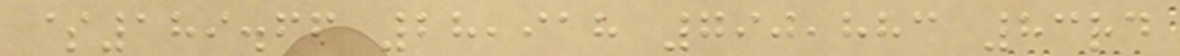$189.66 28,918 790,883 83rd
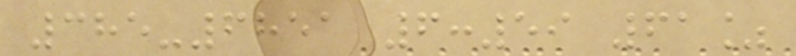385-6851 6:59 61%
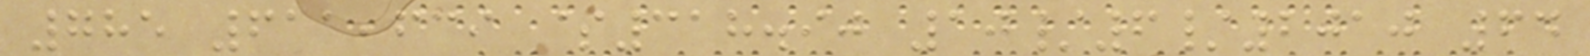785 611,639 $318.90 10/6/2010 64
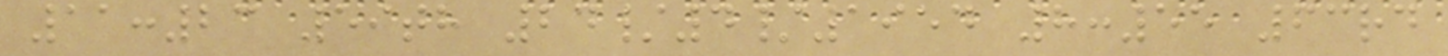11:23 59th 24/4/1954 8:55 63rd
